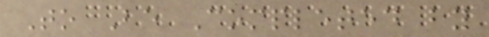To Be Completed by
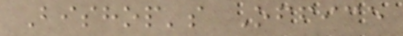Bishop's Office
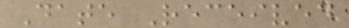Date Received
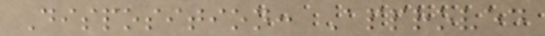Disposition: Approved
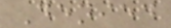Denied
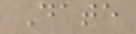Date
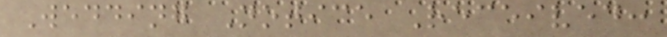Wedding Notice Received:
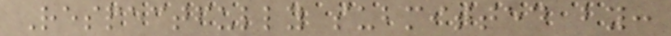Respectfully submitted by:
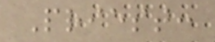Priest:
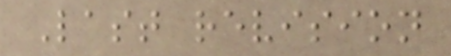Last revision
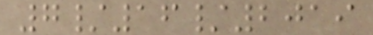7/16/2019
